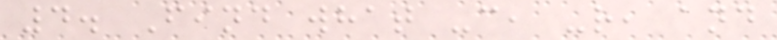4. Find what -c, -r, and
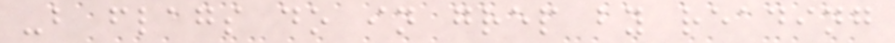-b flags do in grep by reading
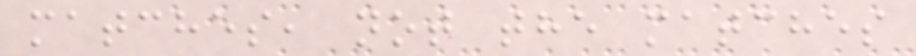matches, not the matches
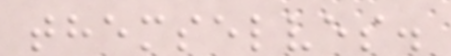themselves.
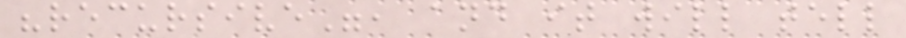"recursive", and it will tell
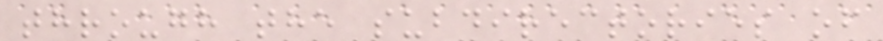through the subdirectories of
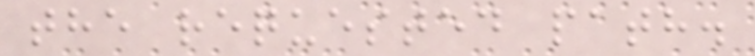the requested path.
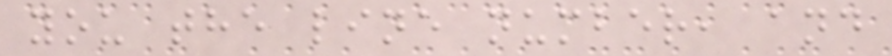you the line number, and
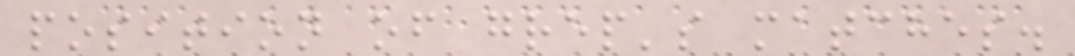position of grep's matches.
